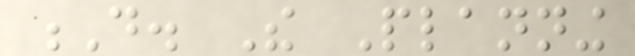D. The Planning
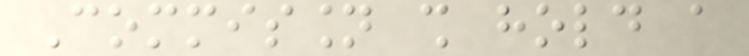Commission shall hold a
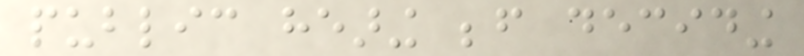public hearing before deciding
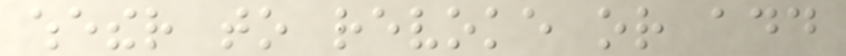whether to revoke or add
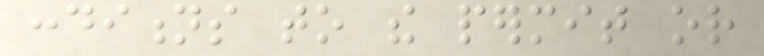conditions to the permit or
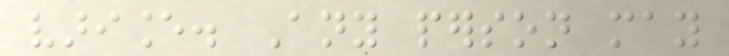variance. Any person may
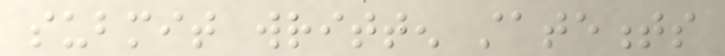submit written statements
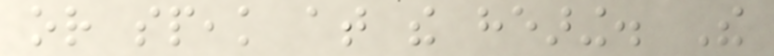or speak at the hearing. The
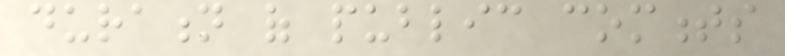duration of public comments
